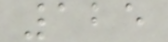125
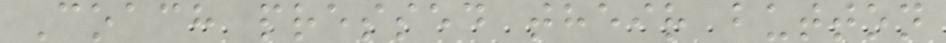Coach pressed their button
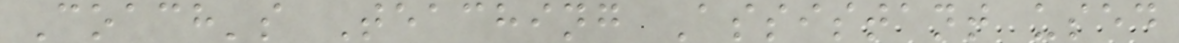Coach's Teaching Assistant used
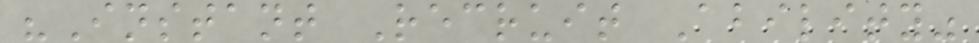"Instant Recruit Ability"
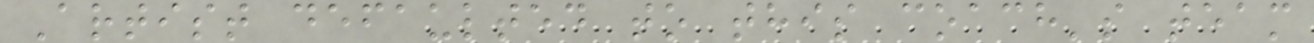Artist defaulted to this coach's team
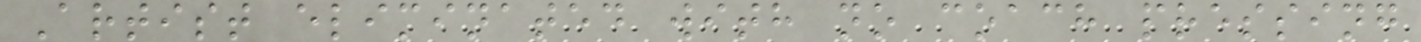Artist eliminated with no coach pressing
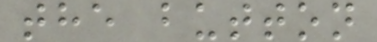the button
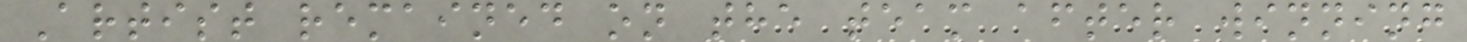Artist remained on the team after winning
